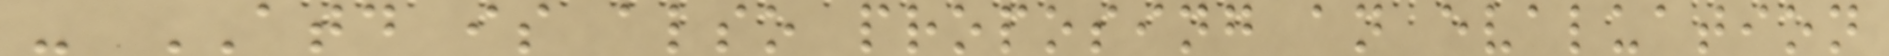- ATD is also proposing an evaluation
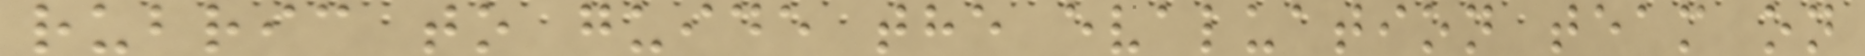rubric to guide the evaluation team on
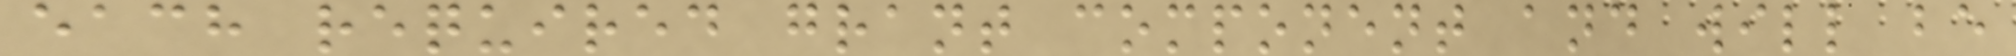each required grant component and will be
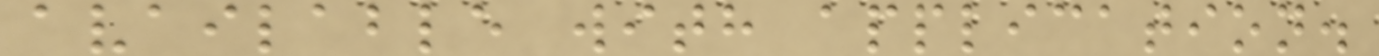available with application.
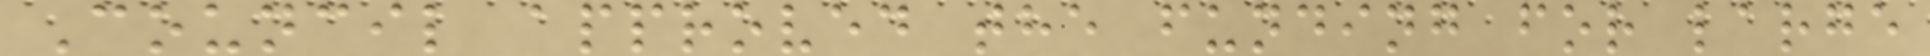Council approved the funding for large
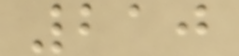210
